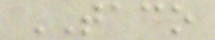TACO
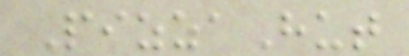PizzaHut
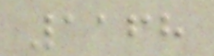1168
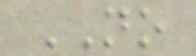NO
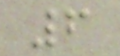6
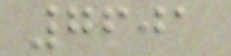7601
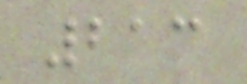213
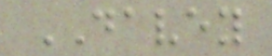DAVEY
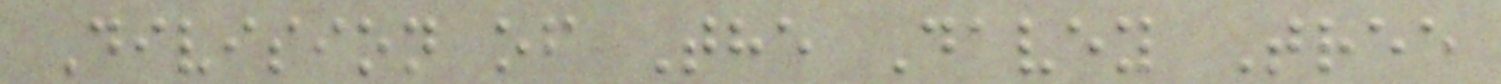Division of The Davey Tree
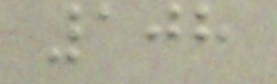108
